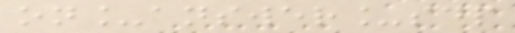on_answer_sdp
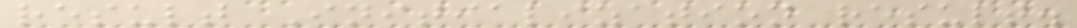result Initialization result.
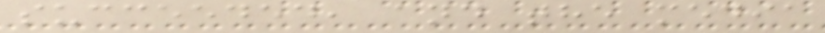succeeded, and the media
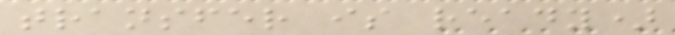transfer is ready)
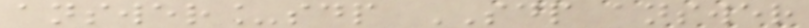answer_sdp SDP answer
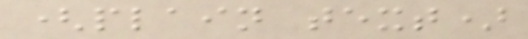(plain text)
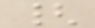{
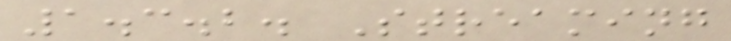1.3.2. Streaming
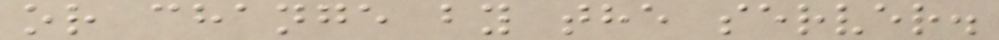or change by the server.
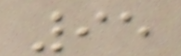95
